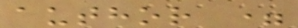author =
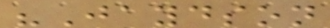"Jaydson
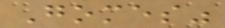Gomes"
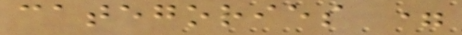categories =
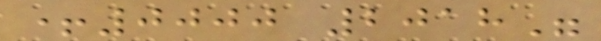+0000 2018"
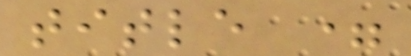title =
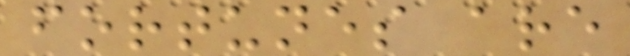fortunes are
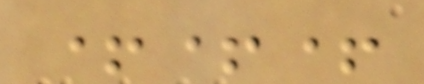+++
